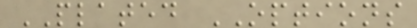PLATED OPTIONS
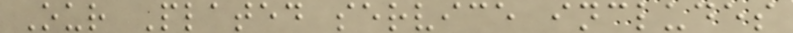Our Plated service includes
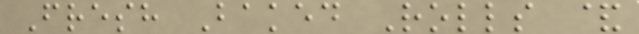Fresh Baked Rolls &
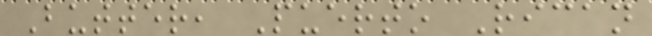Butter, Puerto Rican
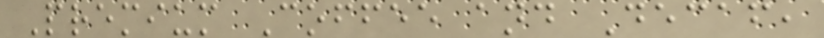Premium Coffee and Decaf,
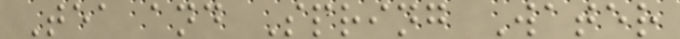Tea and Spring Water
